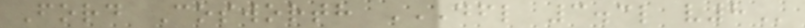Ford Cosworth DFL 3.3L V8
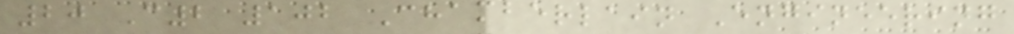20 C2 102 Chamberlain Engineering
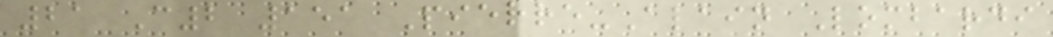21 C2 151 Pierre-Alain Lombardi
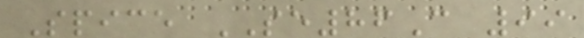Spice SE86C 99
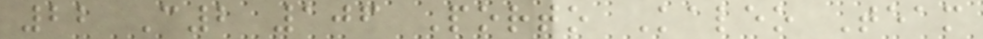22 C2 106 Porto Kaleo Team
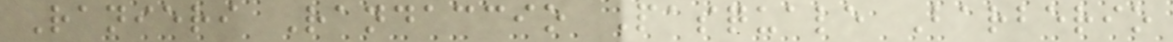Ranieri Randaccio Pasquale Barberio
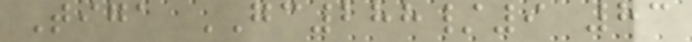Tiga GC288/9 83
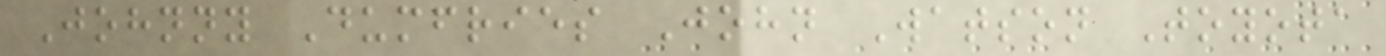Johnny Dumfries John Watson Toyota
